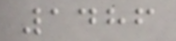1486
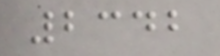2342
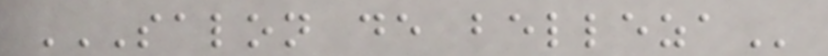SALON DE BELLEZA
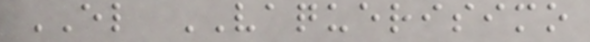EL VAQUERISIMO
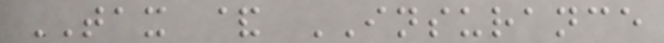TAX & INSURANCE
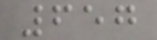657
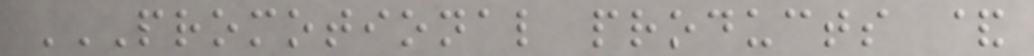PROMOTIONAL PRODUCTS &
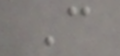C
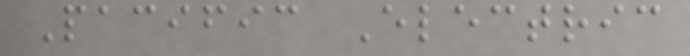Pacific Electric
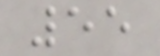55
